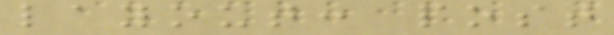layout: post
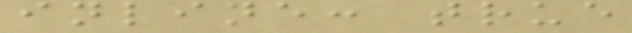inline: true
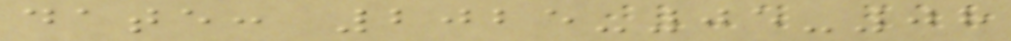date: 2025-05-08
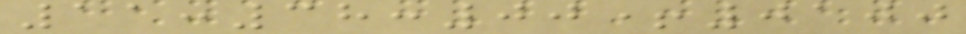11:38:00+0100
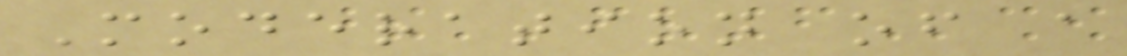Moderation of a
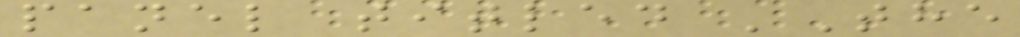panel titled 'The
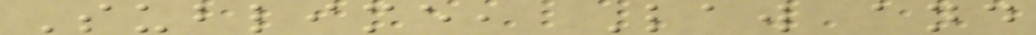Sublime, Law and
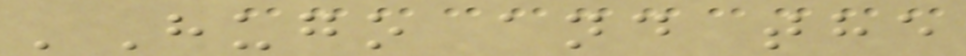'Hugo and the
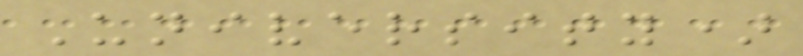University)
